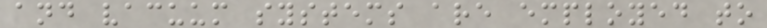and vacuum systems are employed to
